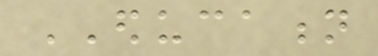EDUCATION
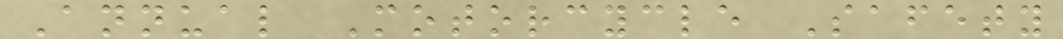Annual Motorcycle Safety
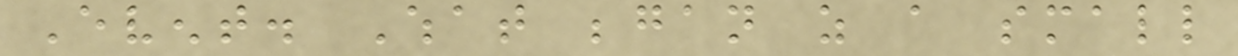Event. What began as a small
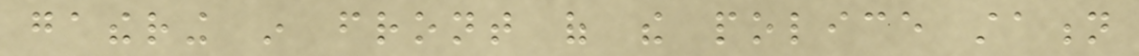gathering in front of the police station
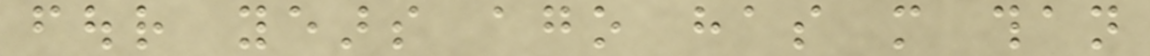four years ago has more than
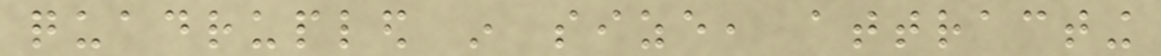quadrupled in size, attracting
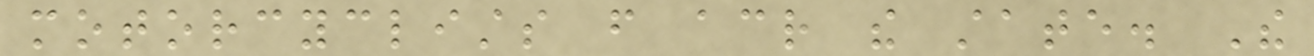motorcyclists from across the state. The
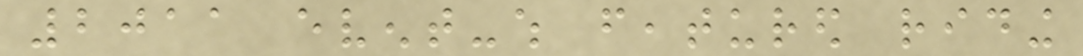2011 event-which featured riding
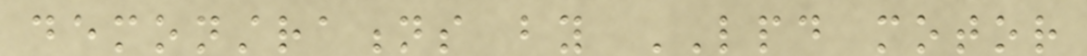demonstrations by LPD motor
